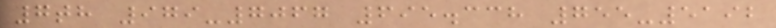7th 979-7067 695.338 755-5192
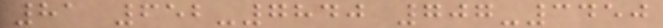81 652-7840 707-3450
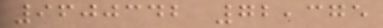9600342 72,375
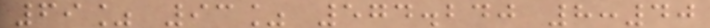69% 93% 574.240 8:40
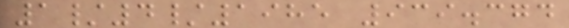1/4/1985 939.374
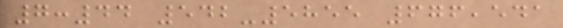7:44 542-5855 676,541
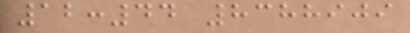12:44 8388909
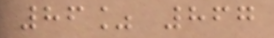86% 867
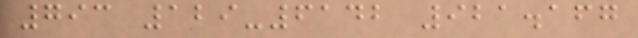793 129-6142 921.167
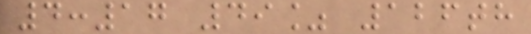4:17 49% 126th
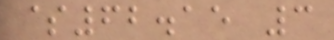$62.15 3
